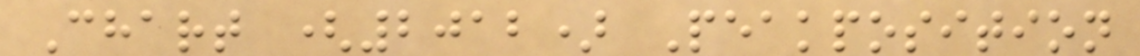Chart (2012) Peakposition
